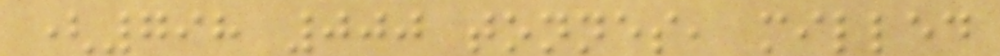(798 000 tonnes, milled
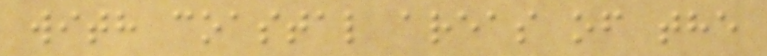with coastal areas of the
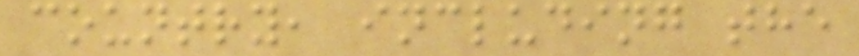country, including the
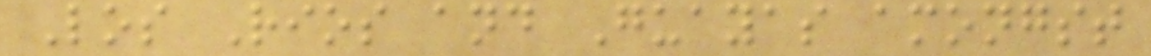Los Rios and Guayas amongst
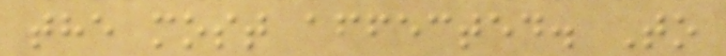the most affected. To
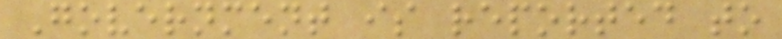Government is reported to
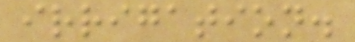irrigation.
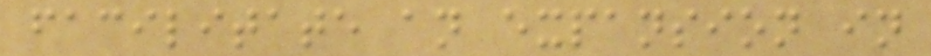facilitate an expansion in
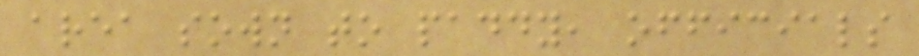area sown to paddy, officials
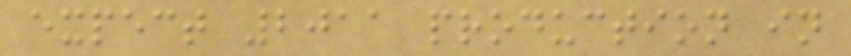expect 2011 production in
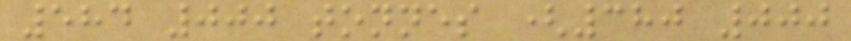584 000 tonnes (380 000
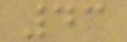43
